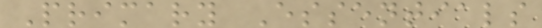Primary Essentials
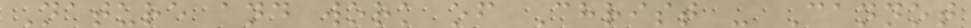Nature and work of Christ - Cannot
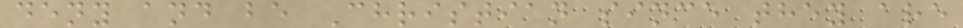deny and be Christian since they are
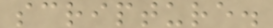scripture.
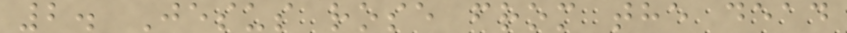2. Jesus rose from the dead
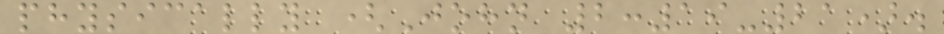physically (John 2:19-21).
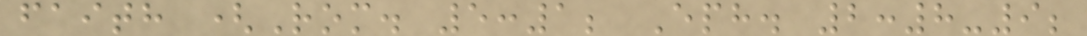faith (Rom. 5:1; Eph. 2:8-9;
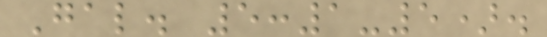Gal. 5:1-5).
